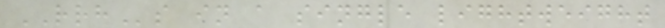RRHs in a single lightweight
